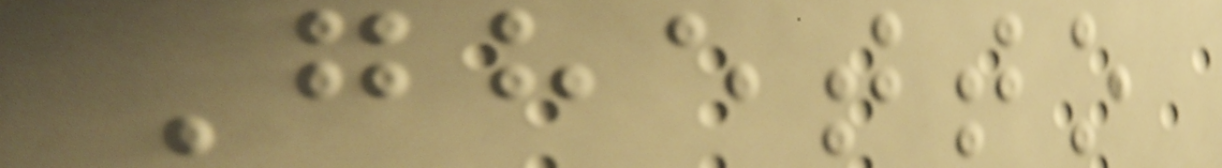Ghetto
